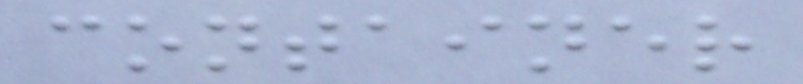container
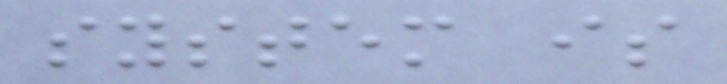system is
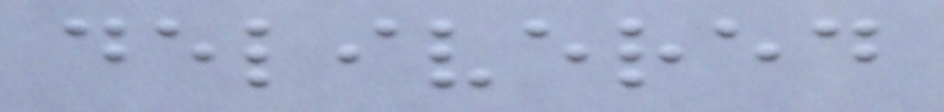delivered
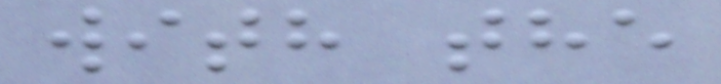with the
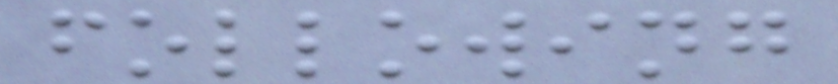following
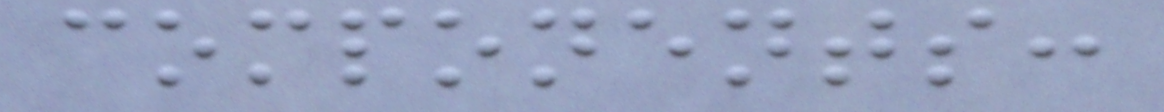components:
